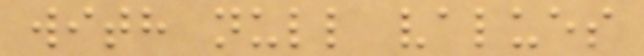with null values
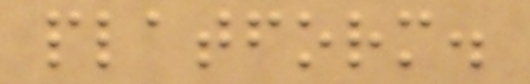platform.
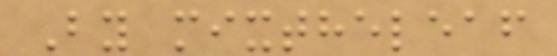By mixtheleaf
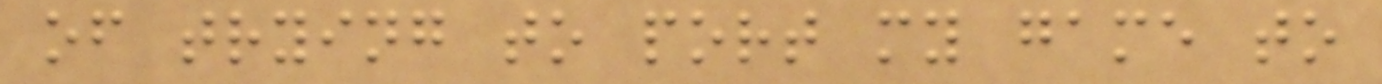of trying to port my game to
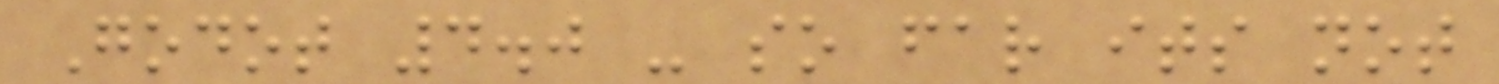Godot 4.0 - so far its not
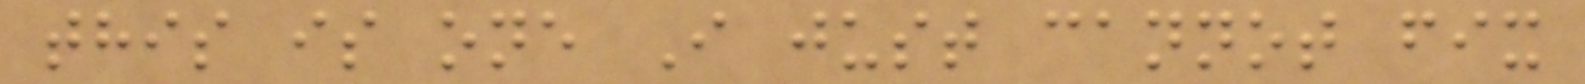this is one I just cannot fix
